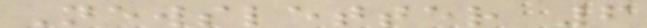Newsletter 6
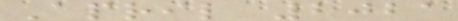April 2021
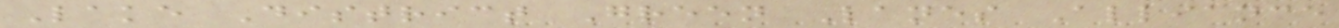Lake District Green Lanes Alliance
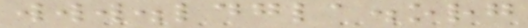www.ldgla.org
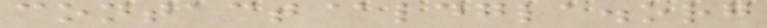contact@ldgla.org
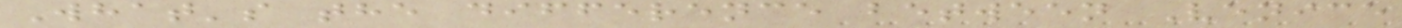What's the difference between Venice
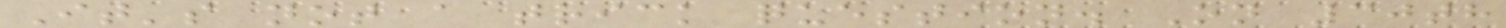It's not a trick question. On 30th
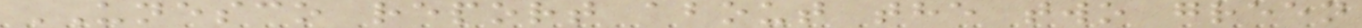UNESCO report about the two green
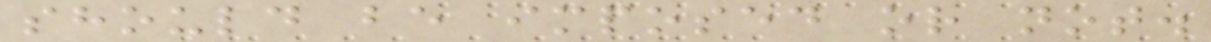should be imposed or not.
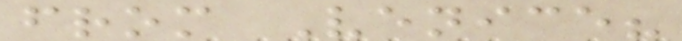from Venice?
